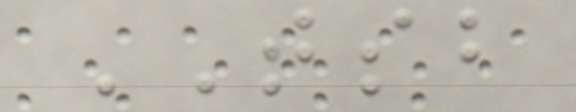TSB
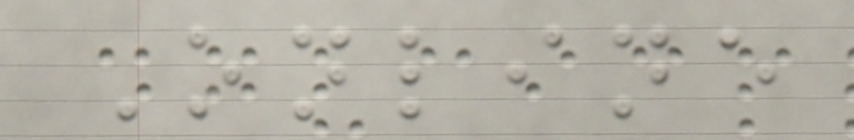Online
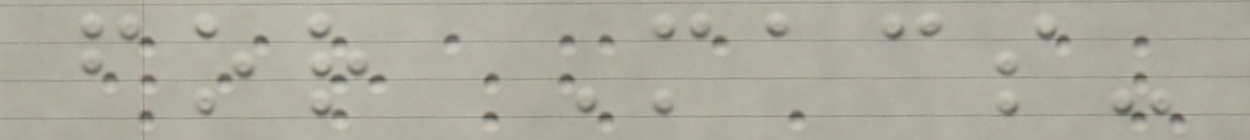for Macs-
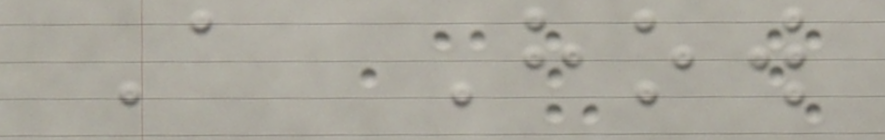A How
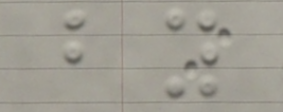by
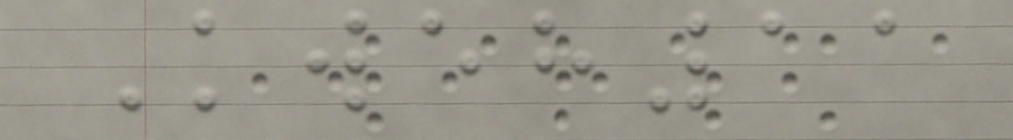Kweh11
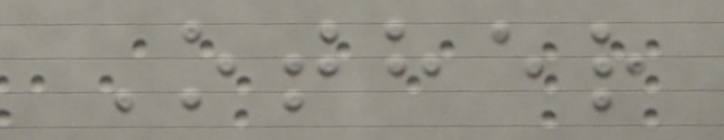Other
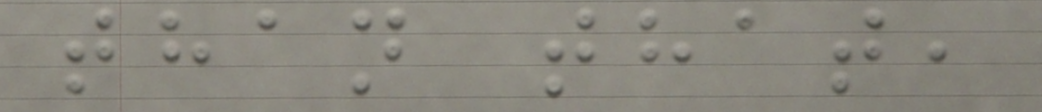than that,
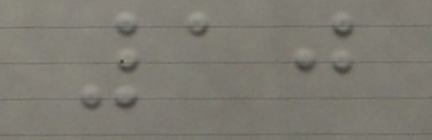10
